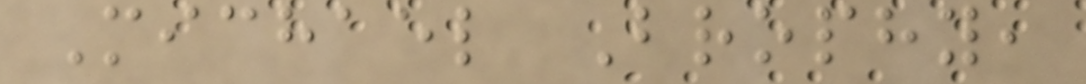Michael Brophy,
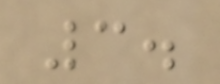3.
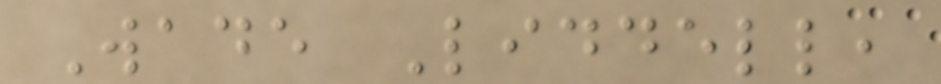Wade Liddell,
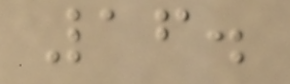16.
